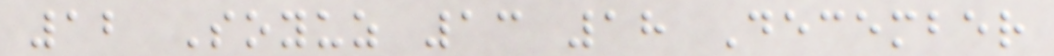12 Soyuz 13 18 December
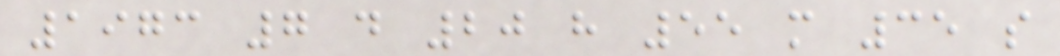1973 7 d 20 h 55 m 35 s
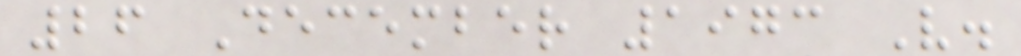26 December 1973 V.
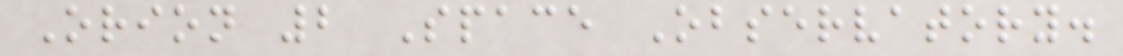Orion 2 Space Observatory.
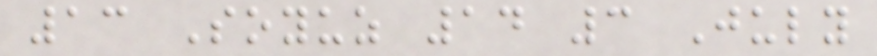13 Soyuz 14 3 July
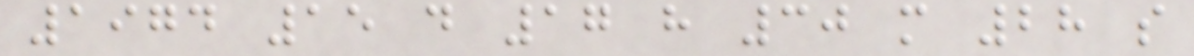1974 15 d 17 h 30 m 28 s
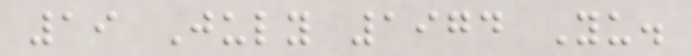19 July 1974 Yu.
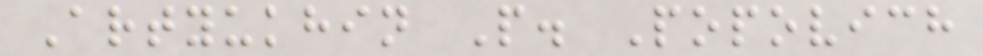Artyukhin P. Popovich
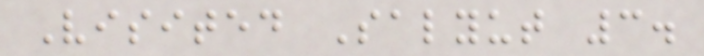Visited Salyut 3.
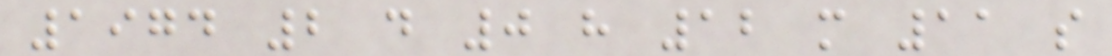1974 2 d 0 h 12 m 11 s
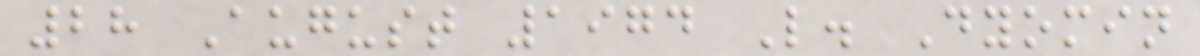28 August 1974 L. Dyomin
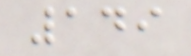149
